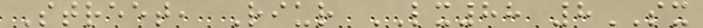Street, Riur LX88 8SX
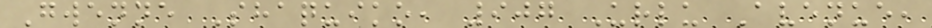Gwenne Shaquiko, 907 Urlu Avenue,
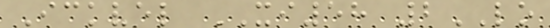Ickvel XI58 2LO
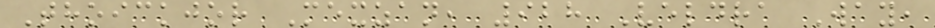Thoickjor Mexzan, 928 Veldra Way,
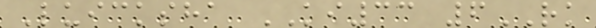Luicksha KI33 6RK
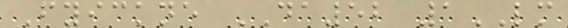Fyickne DA52 1LM
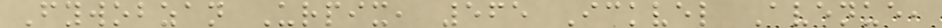Fywobzan Urpix, 565 Ickvel Avenue,
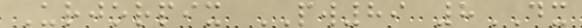Urjorpix PW89 8DX
